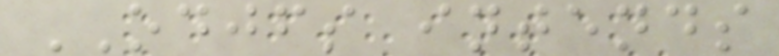ODJFS intends
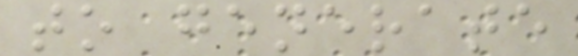to generate
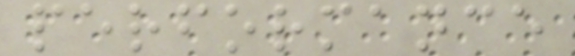performance
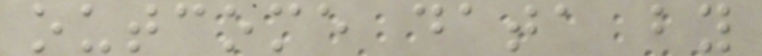outcome data by
